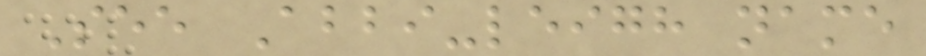See Abbi-leigh name
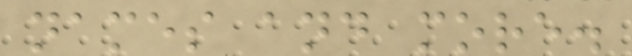names and more.
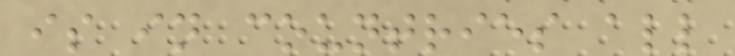is in countries all
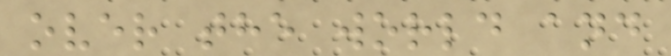over the world and
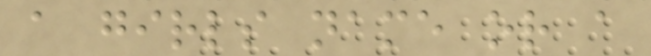a girls name or a
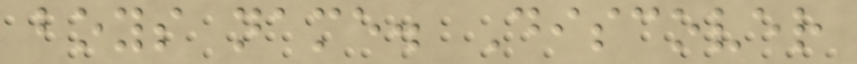boys name. Discover
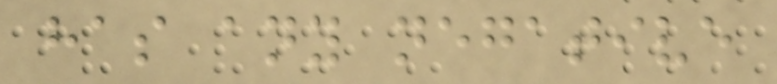has any negative
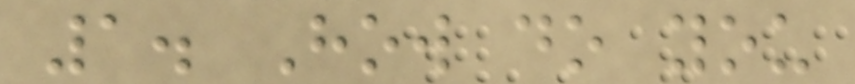1. How do you
